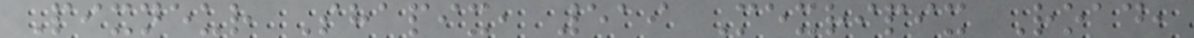Pixneur Shapix, 519 Mexripix Road,
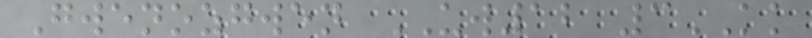Gwenozgwen UW12 3KK
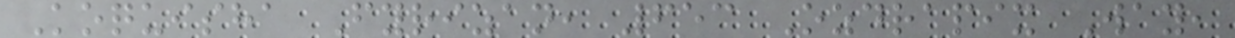Koquisha Fyrizan, 653 Ozdrapix Way,
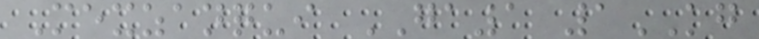Mexzanqui GA1 1KG
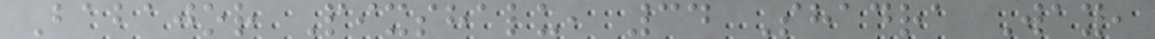Babajor Pixshalu, 34 Shadra Way,
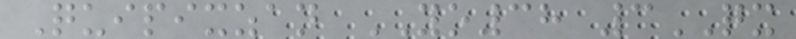Quipixzan YO38 3QX
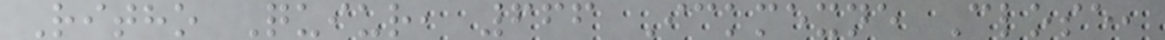Ritho Quiur, 666 Ickmexne Close,
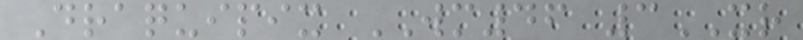Draquipix WM46 3XR
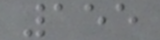155
